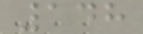148
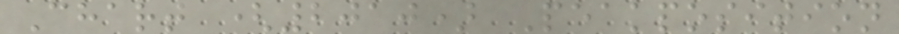Chart (2010) Peakposition
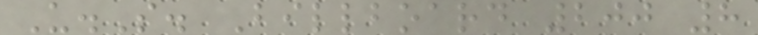U.S. Billboard 200 8
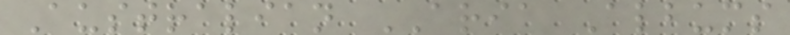Australian ARIA Albums
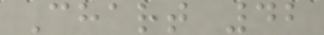Chart 42
